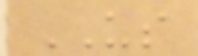US
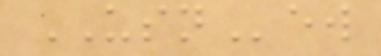USNew
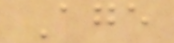Age
